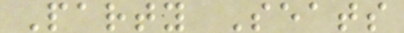Party Seats
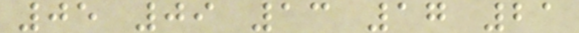05 09 13 17 21
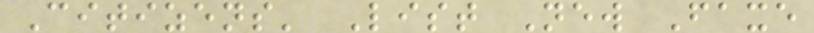Citizens' List New Faxe
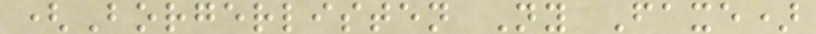(Borgerlisten Ny Faxe)
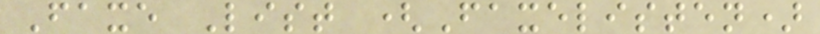Faxe List (Faxelisten)
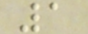1
